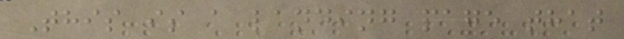This is a landing page that
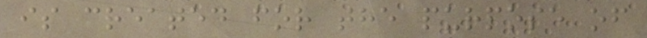is created for the purpose of
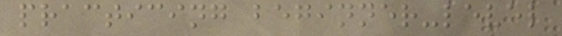practicing beginner-level
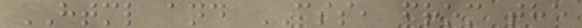HTML and CSS, from the
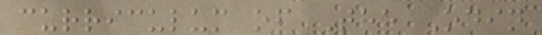curriculum of The Odin
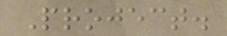Project.
